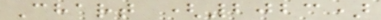Chart (2023)
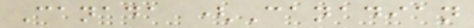Canada (Canadian
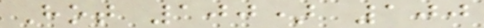Hot 100) 100
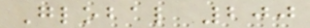Global 200
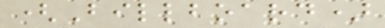(Billboard)
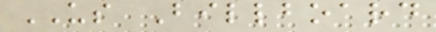US Billboard
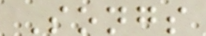Songs
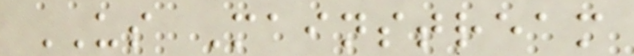US Mainstream
